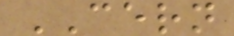CERN
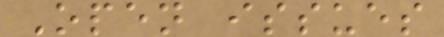Open issues
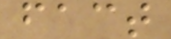fact
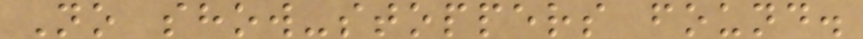No show-stoppers found.
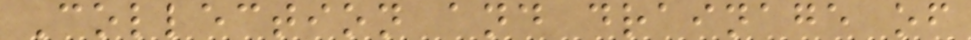Collection and drainage of
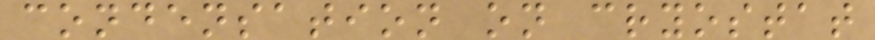condensation on cryostat
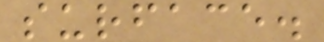surface.
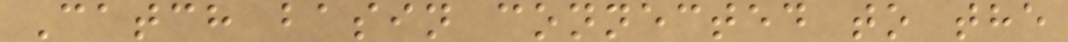Catch basin connected to the
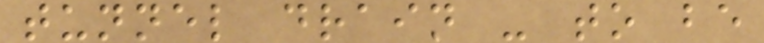tunnel drain - to be
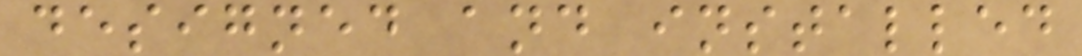designed and installed
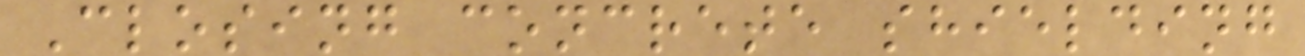Closing concrete shielding
